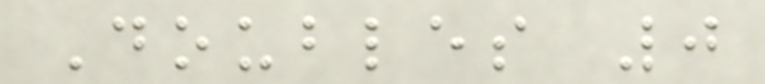Doubles 0
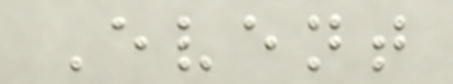Event
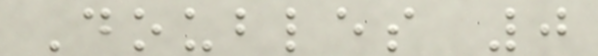Doubles 0
